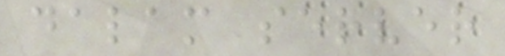dalam server
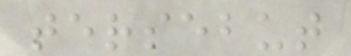tersebut
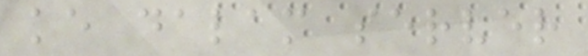ke dalam server
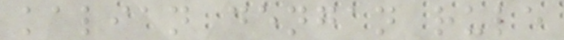kalian dengan rule
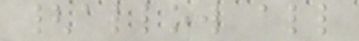{allow all
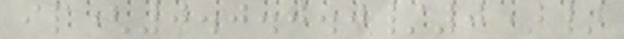ip(0.0.0.0/0)}
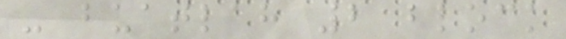- buatlah 2 block
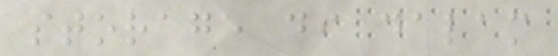storage di dalam
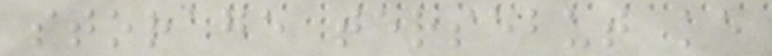storage tersebut ke
